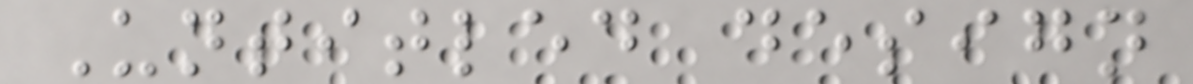Untitled design
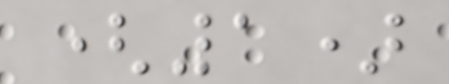(1)
